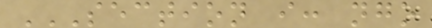SECTION I: NGO
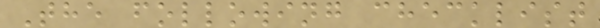The following checklist
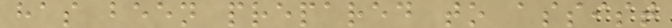has been prepared to assist
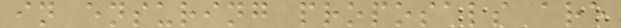in ensuring proposals are
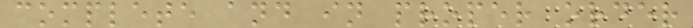complete and in proper order
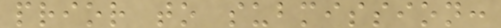prior to submission:
